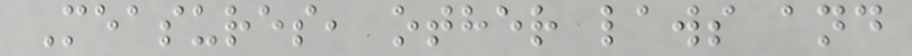Measures, other laws and
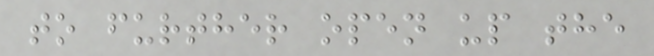to further open up the
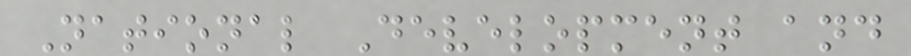National Development and
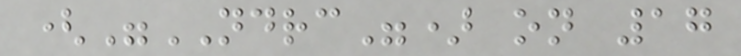("NDRC") on 17
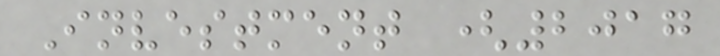Investment (2017
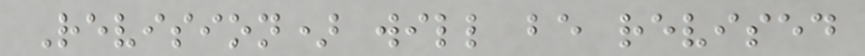Revision) will be revised
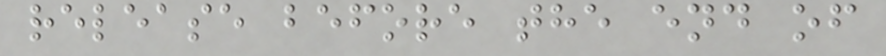release before the end of
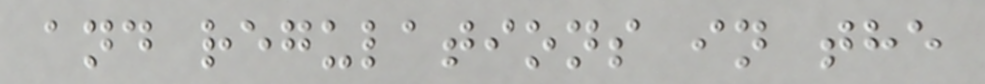and regulations in the
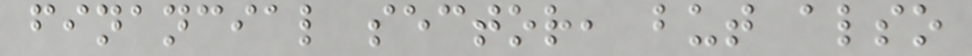financial sector, but also
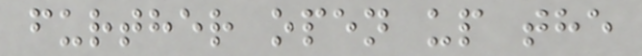further open up the
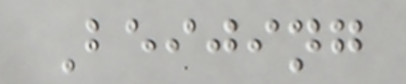Beijing
